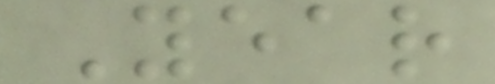Year
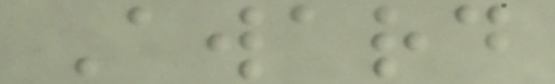Award
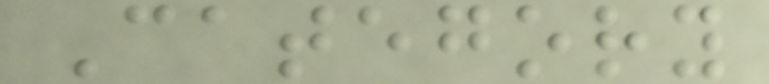Category
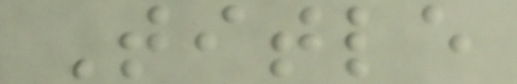Title
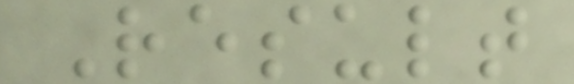Result
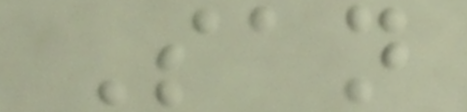San
